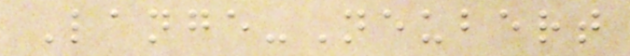Lange-Neubert
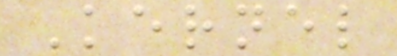Kernel
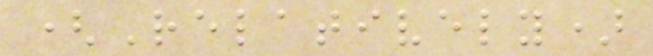(Relatively)
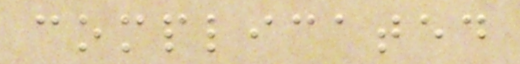complicated
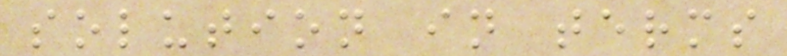solution in terms
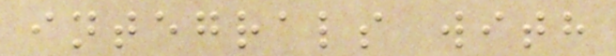integrals with
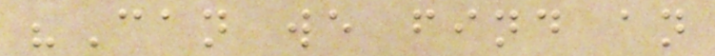"Can we find an
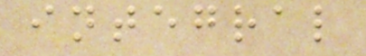integral
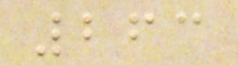263
